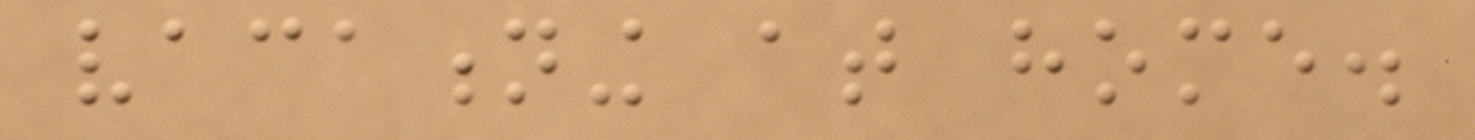vacationing at home.
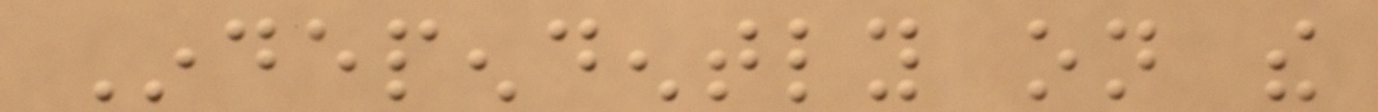Independently on the
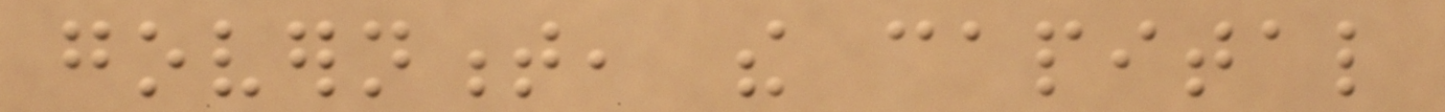government, the capital
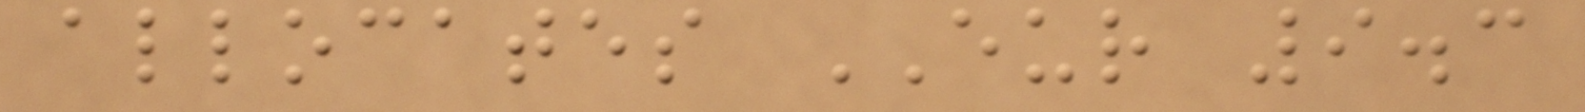allocates EUR 9.3
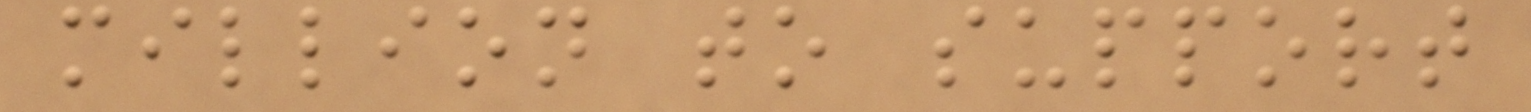million to support
